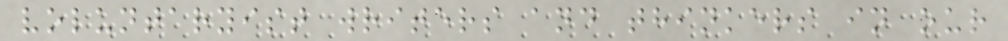voluntaryist writers and thinkers in our
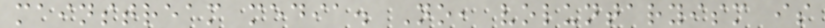mainstream media. No, voluntaryism is
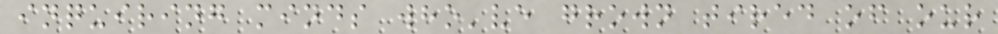inquiring minds who've grown tired of our
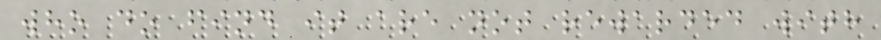who do find it are not rewarded with
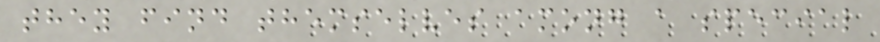they find themselves among a special
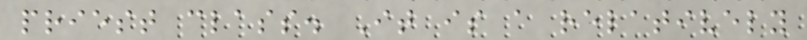priest class. It is a relatively
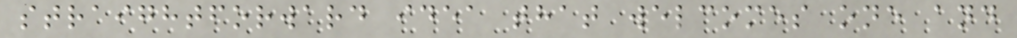straightforward idea that welcomes one and
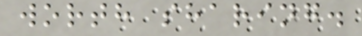worth sharing.
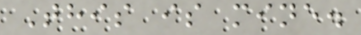This is mine.
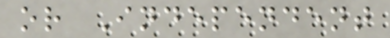or Independent
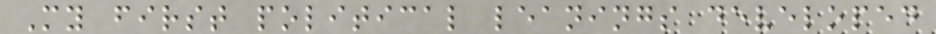My first political leanings developed
